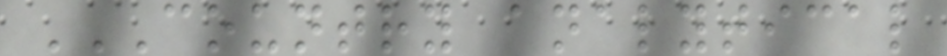COUNTRY ANALYTICAL
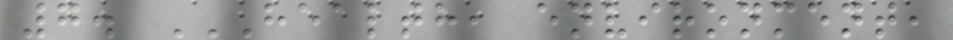7. HEALTH, ENVIRONMENT,
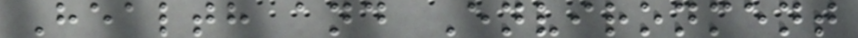Health and Environment
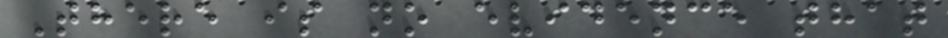There is no evidence that
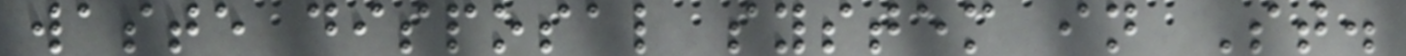waste disposal system in St.
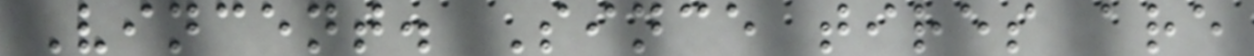Vincent. Since tires are
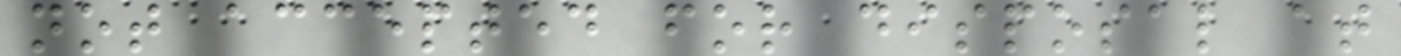not accepted for disposal at
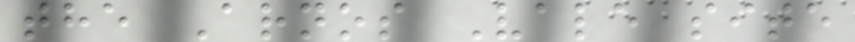the Arnos Vale site
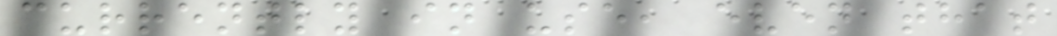currently in use, even that
